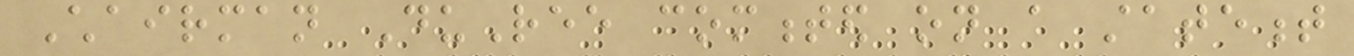Chairman DuRee commented on a statement
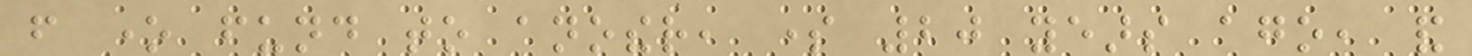from one fund to another, some 20 years ago, and
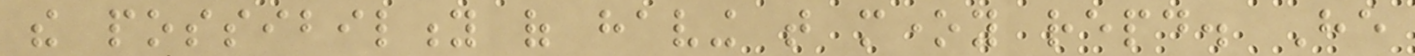the possibility of having that money repaid. He
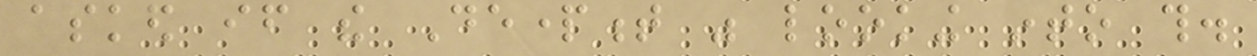asked if the Department was looking into this.
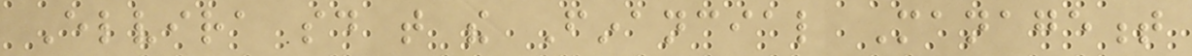Elvira said that the Financial Management
